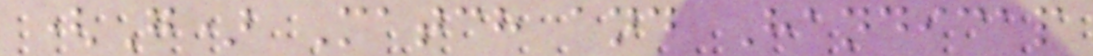(G) Match and Handicap
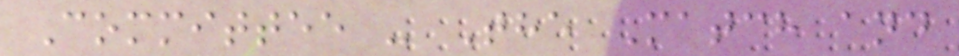Committee - The Match and
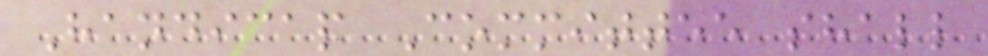Handicap Committee shall
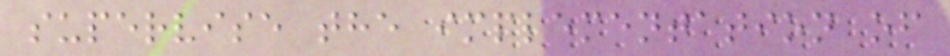supervise the implementation of
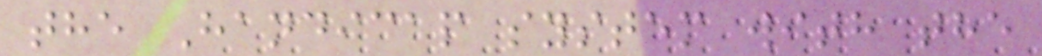the Handicap system with the
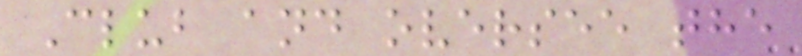Club and oversee the
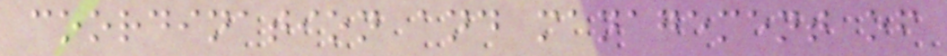coordination and management of
